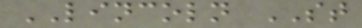LINCOLN ST
